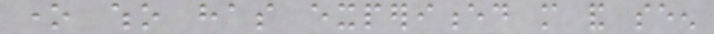one who has experienced more and seen
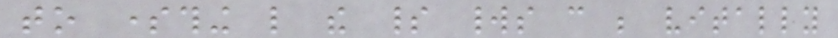to something like the spirit worlds can be vitally
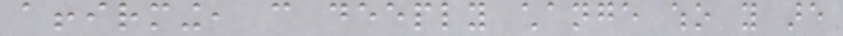affirming, can deeply change who you are
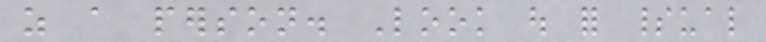as a person. Look out for spiritual
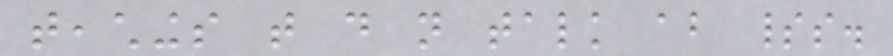teachings that do not talk about spirits.
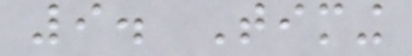9. Timing
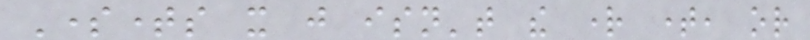Sometimes it just isn't the right time, or
